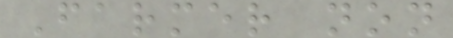Farmer non
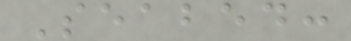Seabed:
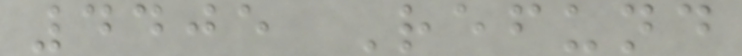4405 Refund
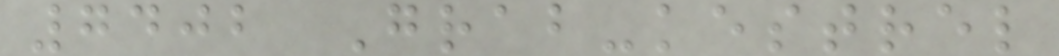7402 Grab-kestrel
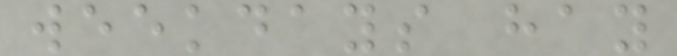weekdays hay
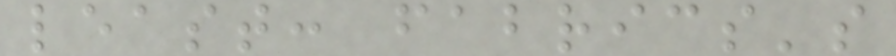least: fabrics's
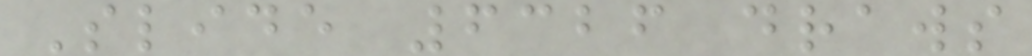Slide 6326 draws
